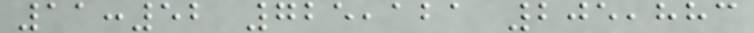11:52 725,121 205,883
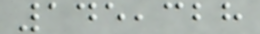145,328
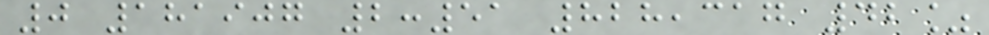0 181907 2:51 828,317 42%
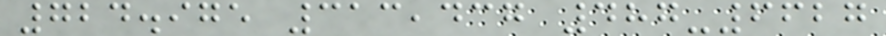724.975 313,437 487-6627
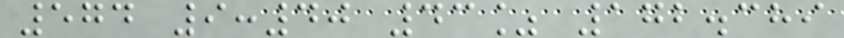574 9:40 43% 172.389
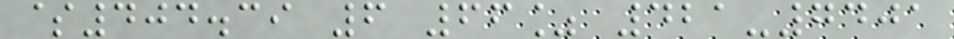$404.39 6 66% 421-7401
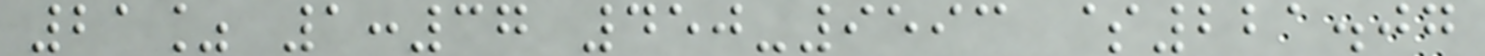21% 1:37 450-9593 $221.07
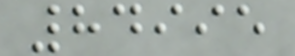84995
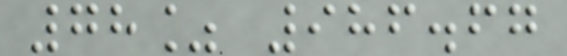78% 986.67
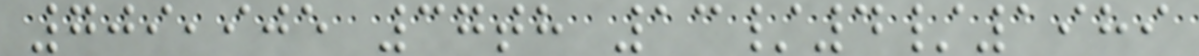709,905 37th 13/4/1989
